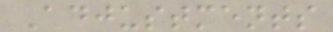Adjustments
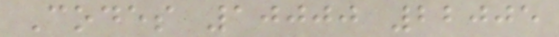Codes 10000 22005
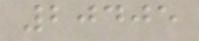20405
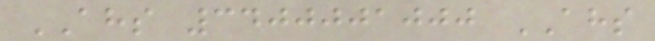AHS 3400001000 AHS
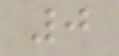0
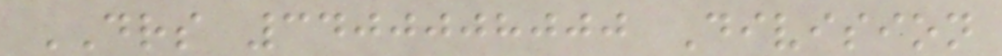DRS 3400008000 Division
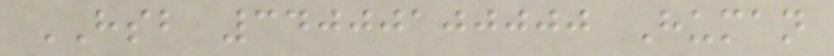HSB 34000100000 Human
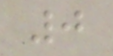0
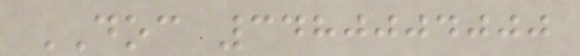DOC 3480004000
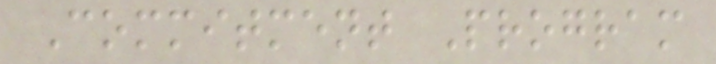Commitment Program
